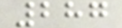287
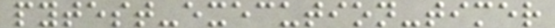pytest-execution-timer
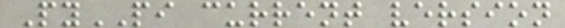PyPI current version
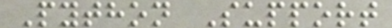Python Support
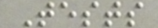Tests
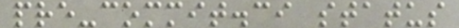pre-commit.ci status
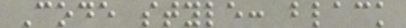Code style: black
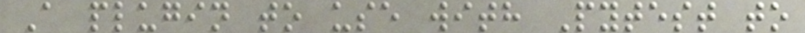A plugin to use with Pytest to
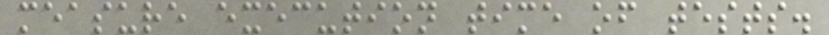measure execution time of tests.
